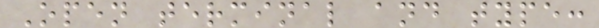Open terminal and type:
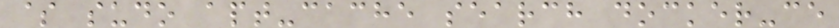$ sudo apt-cache search docker-ce
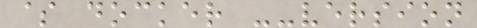$ docker --version
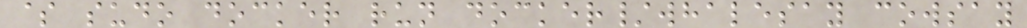$ sudo docker run docker/whalesay cowsay
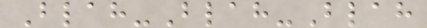Blah-Blah-Blah
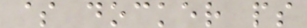$ docker ps
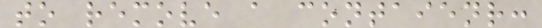to remove a contaienr:
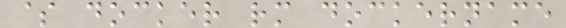$ docker rm dockername
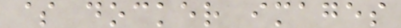$ docker images
